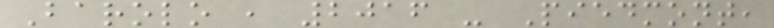Barolo , 2016 - Piedmont,
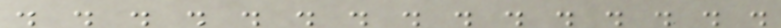. . . . . . . . . . . . . . .
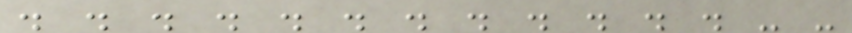. . . . . . . . . . . . - -
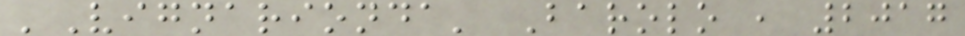'Vignarionda' Barolo , 2017
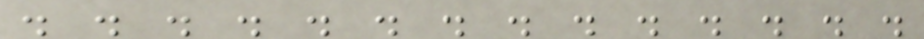. . . . . . . . . . . . . .
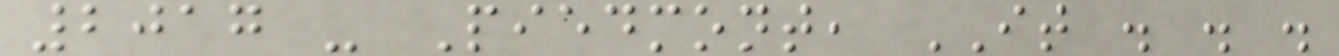2017 - Piedmont, IT . . .
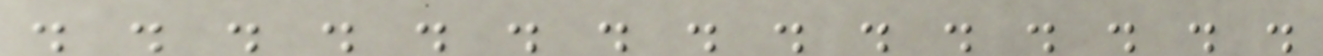. . . . . . . . . . . . . . .
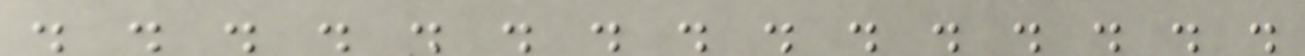. . . . . . . . . . . . . . .
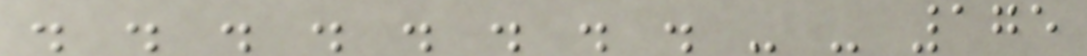. . . . . . . . - - 175
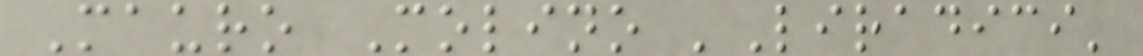Mauro Molino 'Liradici'
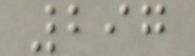297
